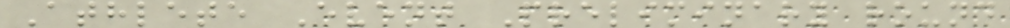Athlete Event Preliminary round
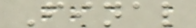Final
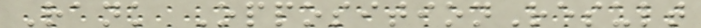Rank OppositionResult
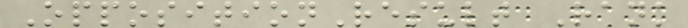OppositionResult Rank
